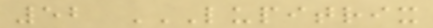52 LUPITRIX
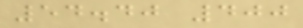54.40 400
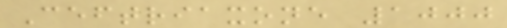Ceftriaxone 1000
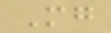Mg
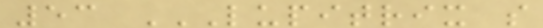53 LUPITRIX S
